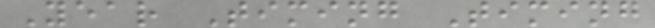Year Timing Timing
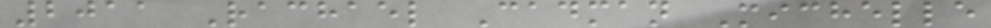2011 Rachael Cadman Michelle
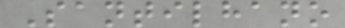Santilhano
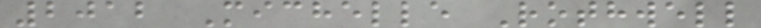2012 Michelle Rothwell
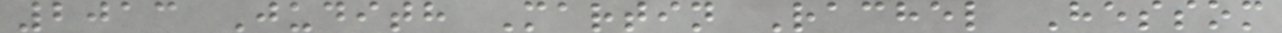2013 Judith Martin Rachel Hessom
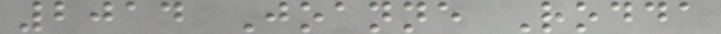2014 Joanne Rodda
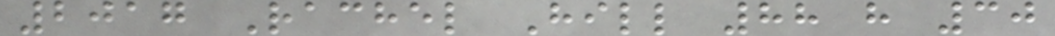2017 Rachel Hill 88 h 30
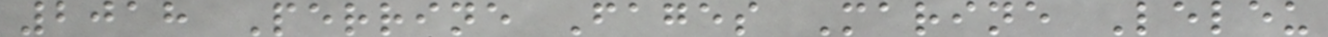2018 Perrine Fages Marine Leleu
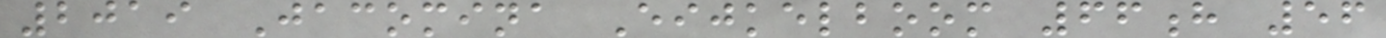2019 Jacomina Eijkelboom 66h 56
